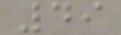49
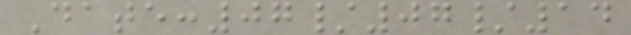Date:07/07/14
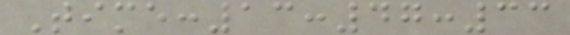Time:13:47:33
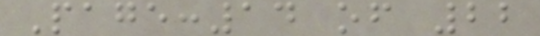Page:14 of 22
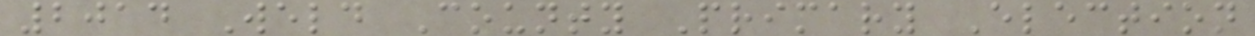2014 Weld County Primary Election
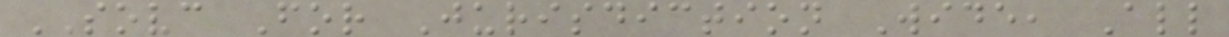SOVC For Jurisdiction Wide, All
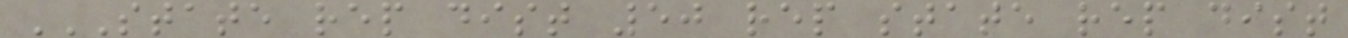STATE REP DIST 50 REP STATE REP DIST
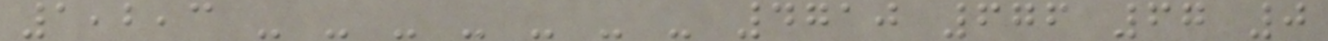1,2,3 - - - - - - - 4710 676 67 0
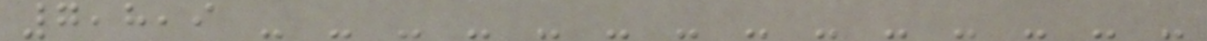7,8,9 - - - - - - - - - - - - - -
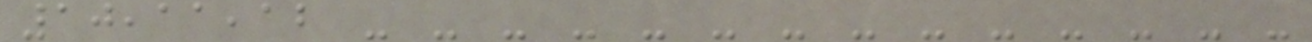10,11,12 - - - - - - - - - - - - - -
